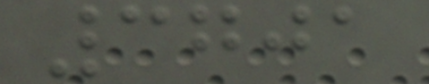3701
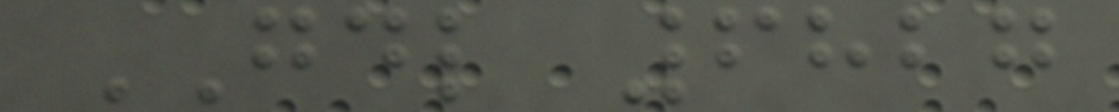GDL 6827
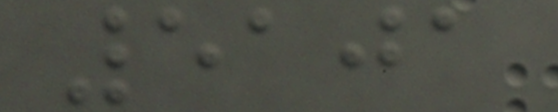5101
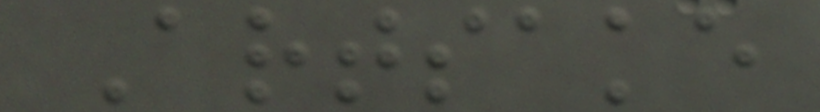Artsake
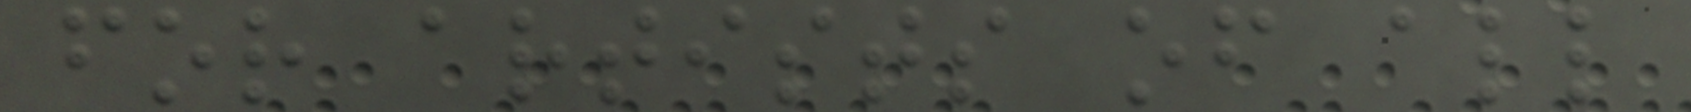for artists of all
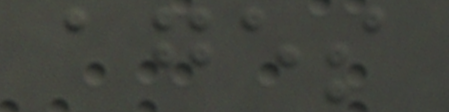ages
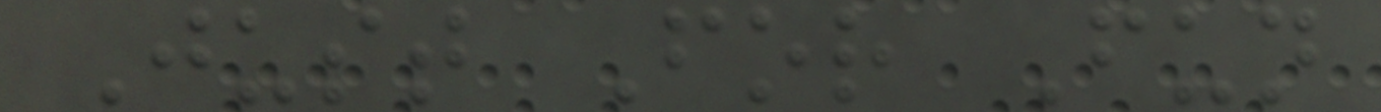Just For Fun
